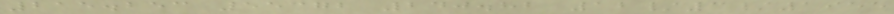215.253 55372 240.82 12/3/1955
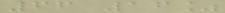66 16%
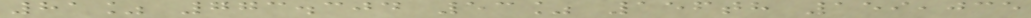81% 773.304 53% 156th 159,035
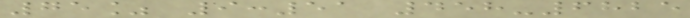75% 9:51 458-6825
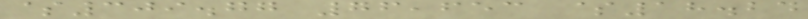$309.77 76,653 $18.24
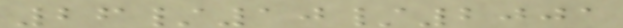26/10/2001
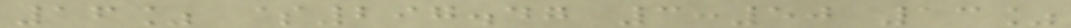16% $297.47 3:50 13%
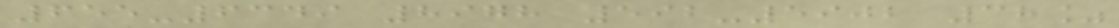655-6349 8978 592-5902 38%
